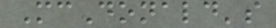McDonald's
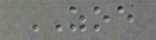ZOE
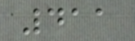411
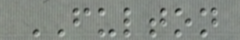FULTON
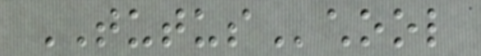TUTUSchool
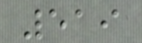519
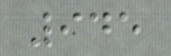945
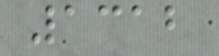1312
